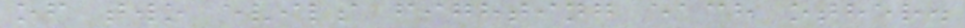of two evils fighting each other.
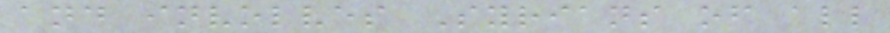and involves Syrians of all
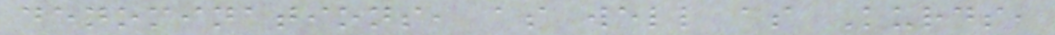denominations, as well as Kurds,
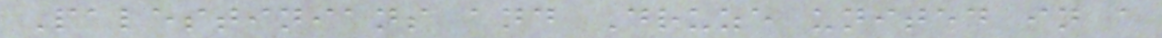Palestinians and Druze united in a
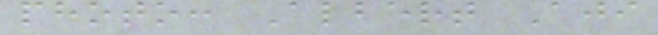photo: Albert Aji
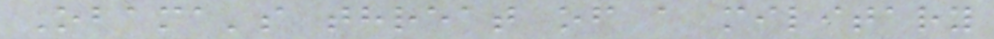Obama's threat of a military
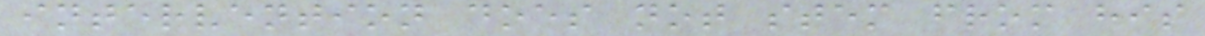intervention does not stem from his
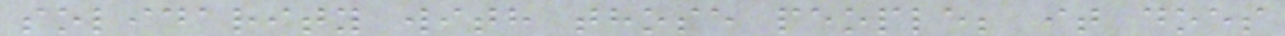solidarity with those people; it does
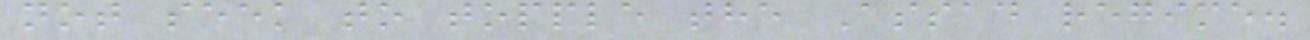not seek to topple the Assad regime.
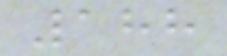188
